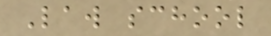Law school
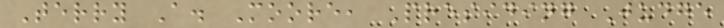Terry A. Moore, Presiding Judge
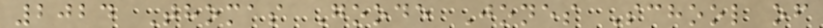2024 Thomas Goode Jones School of
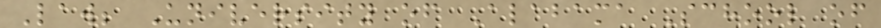Law; University of Alabama School of
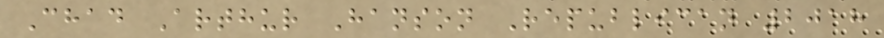Chad Arthur Hanson Republican 2018
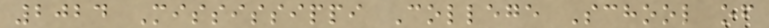2024 Mississippi College School of
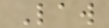Law
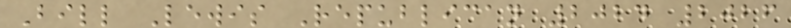Bill Lewis Republican 2024 2026
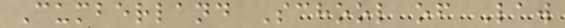Cumberland School of Law
